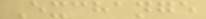Exchange
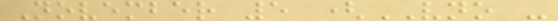November 5 (VNO -
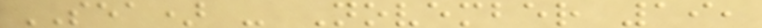SEA) - November 19,
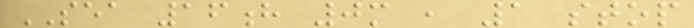SEA 16h 0m , 1 stop
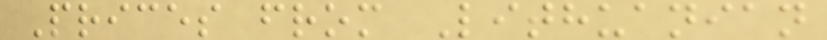Prices from Lithuanian
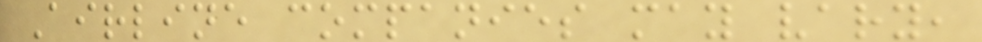Airline companies may vary,
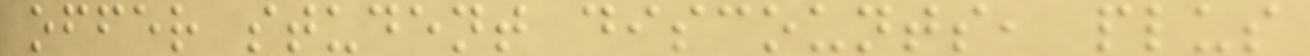offer student discounts, plus
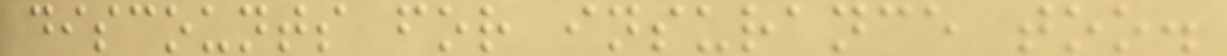discounts for insurance too.
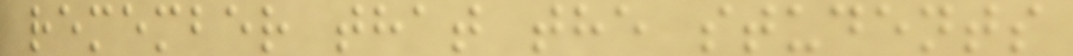remember that the students
